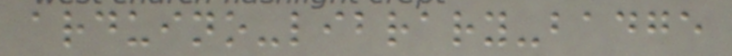arduino-library-badge
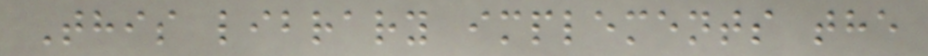This library implements the
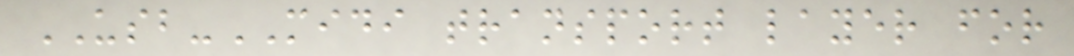USB-MIDI transport layer for
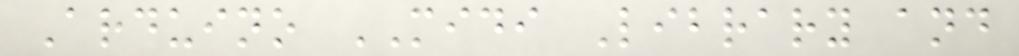Arduino MIDI Library and
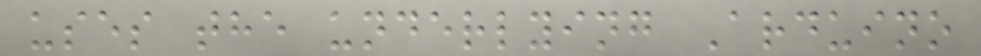uses the underlying Arduino
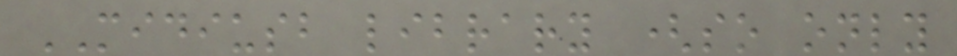MIDIUSB library (so only
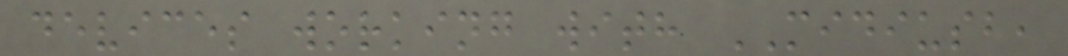devices working with MIDIUSB,
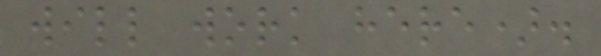will work here).
